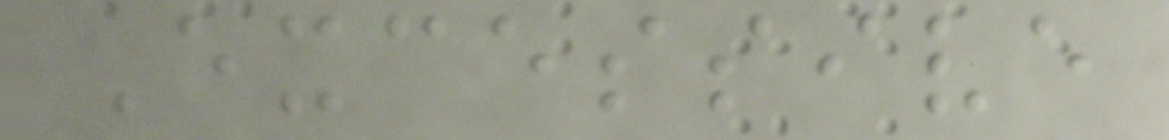Excessive
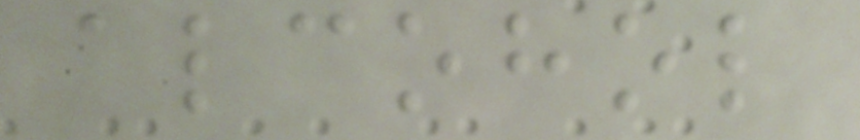alcohol
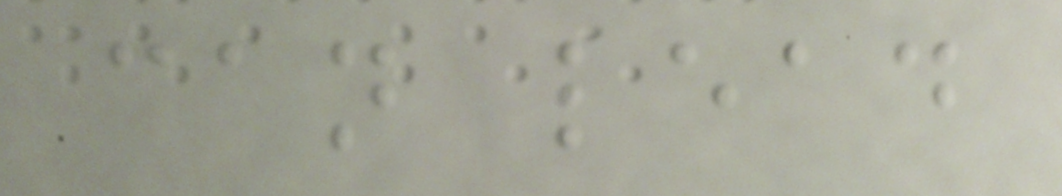can lead
